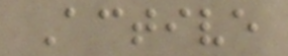Active
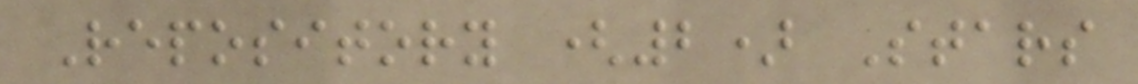Repository (2) Stars
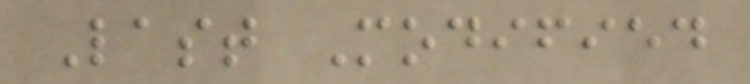Last Modified
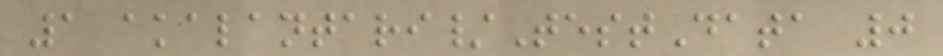1 akalantari/TestData 0
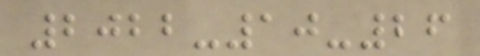2022-10-26
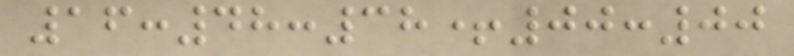16:48:38+00:00
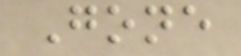Gone
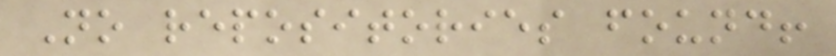No repositories found!
